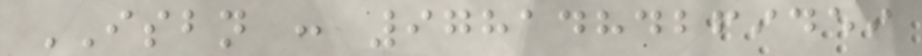ISBN : 9781484269459
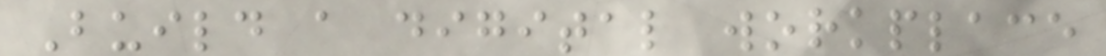Build a digital workplace
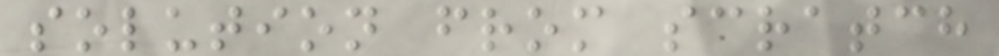solution from scratch
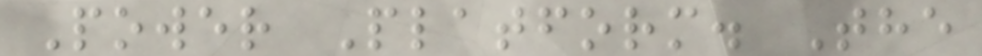Power Platform. The
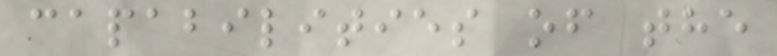capabilities of the
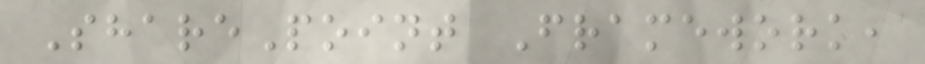SharePoint Framework,
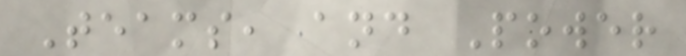Teams, and Power
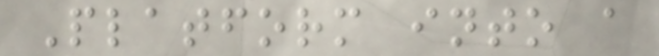Platform into a
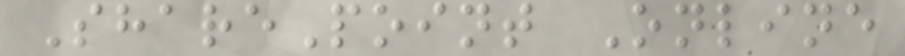SharePoint Online
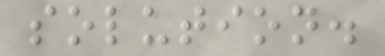solution.
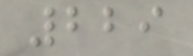229
